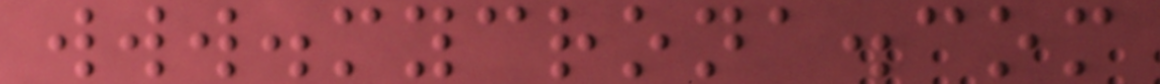www.mycrona.com
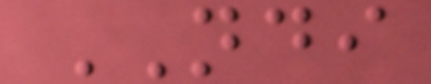NDI
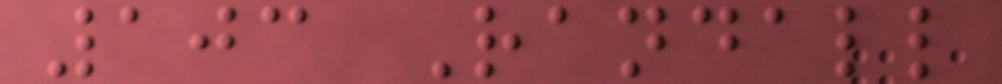103 Randall
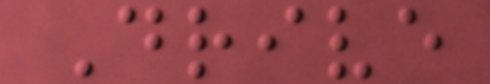Drive
